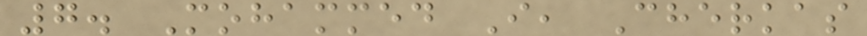7. Mohammed I, Cherkas
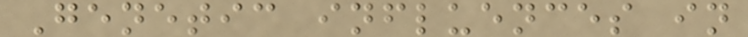Genetic influences in
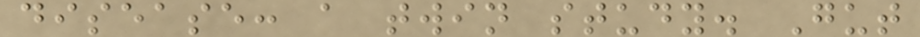disease: a twin study. Gut
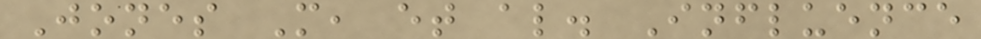Jones M, et al. Influence
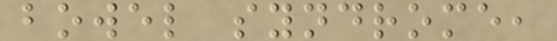bowel syndrome,
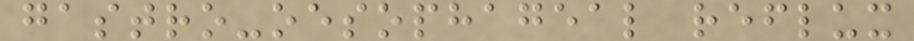gastro-oesophageal reflux
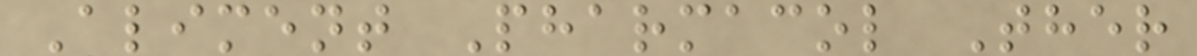Aliment Pharmacol Ther
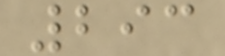293
